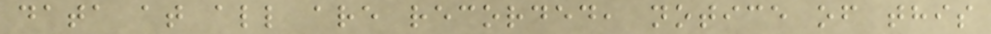data at all are recorded, notice of this
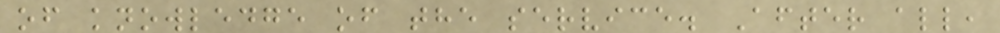of knowledge of the service. After all,
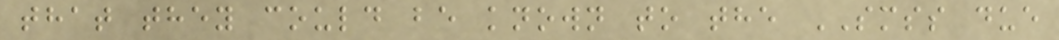that they could be known to the SMSS due
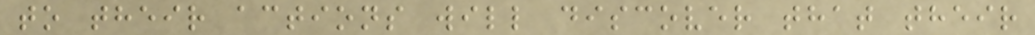to their actions will discover that their
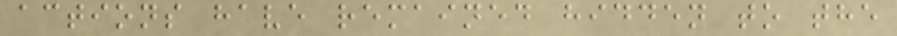actions have remained hidden to the
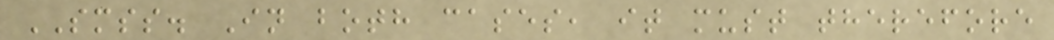SMSS. In both cases, it must therefore
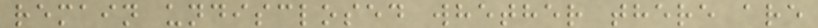remain undisclosed whether there are
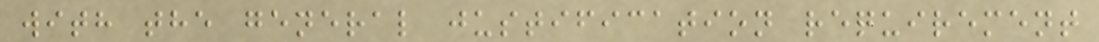with the general justification requirement
